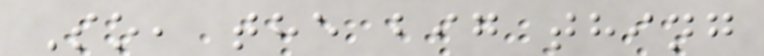So, the big thing
